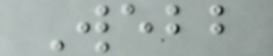Webb
